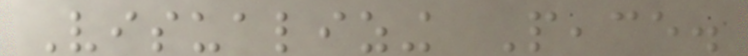Visualizing Peace.
